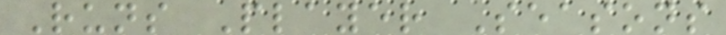Runs Player Seasons
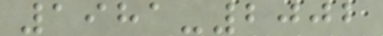1981-2002
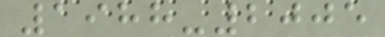1988-2005
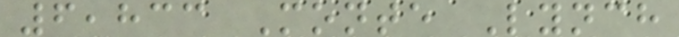6,833 Monte Lynch
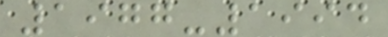1977-1994
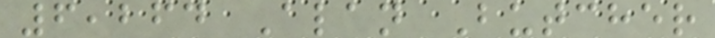6,264 Alan Butcher
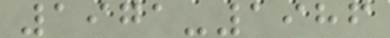1971-1986
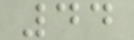44
